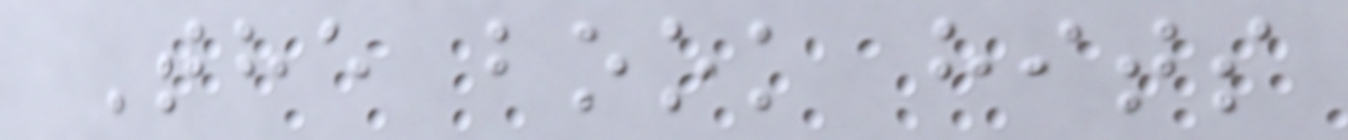The book hits
